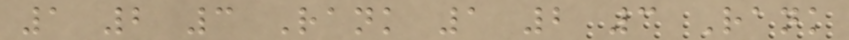1 2 3 Rank 1 2 3 Rank
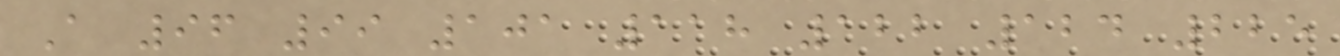A 96 99 101 118 122 124 225
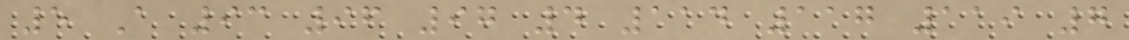5 A 93 96 97 4 114 117 119 7
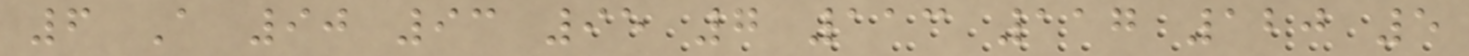6 A 90 93 95 7 113 117 120 5
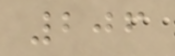206
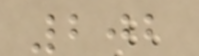202
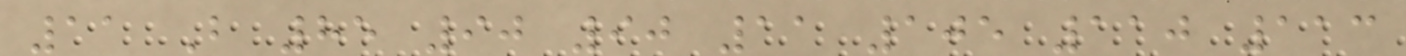11 B 85 90 90 11 105 110 113
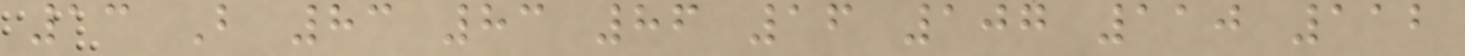13 B 83 83 86 16 107 110 112
